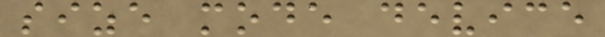size mode device
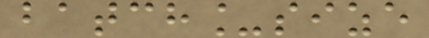batch_size
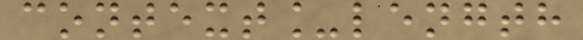context_length
